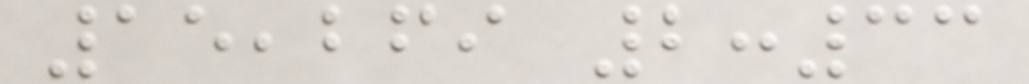15,269 2:33
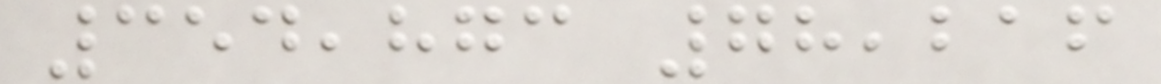354,873 78,216
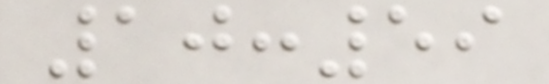10:59
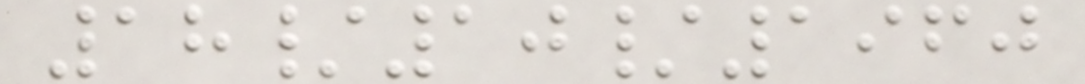18/10/1960
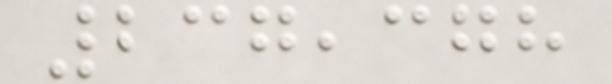237,378
